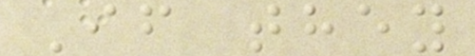If they
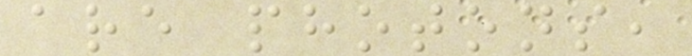are photons,
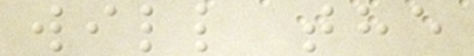will the
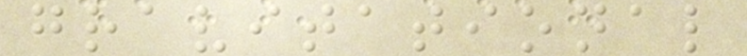gravitational
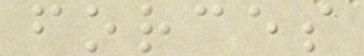forces
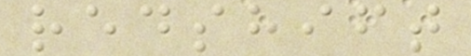redshift
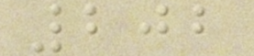202
